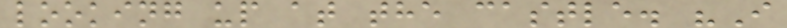looking up at the castle. "I
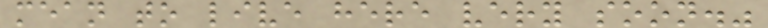mean to live here very soon."
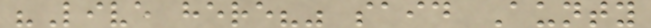"Live here?" said Aunty
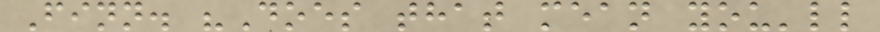Finn. "Does that mean you'll
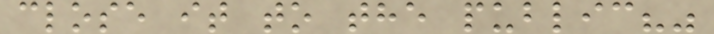close it to the public?"
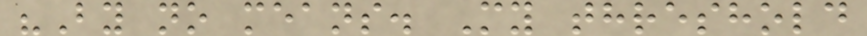"By no means. My threshold
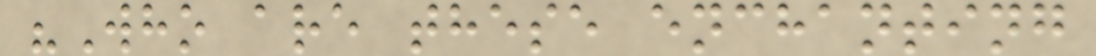"Who are these enchanting
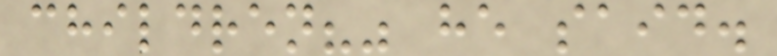children?" he said.
